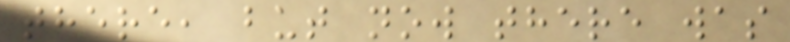there, but now there was
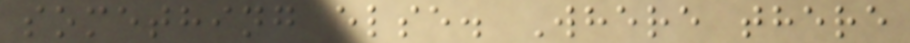something else. Where there
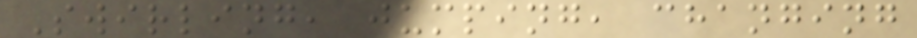Swirling, jumping, changing
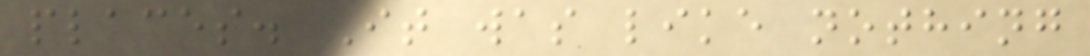places. It was like nothing
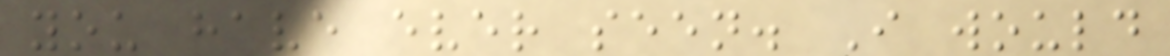you have ever seen. I would
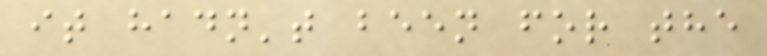it hadn't been for the
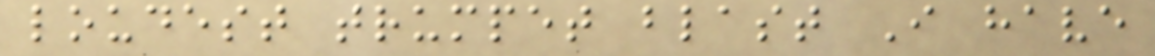loudest trumpet blast I have
